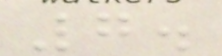7.
